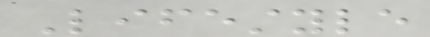Lifestyle
